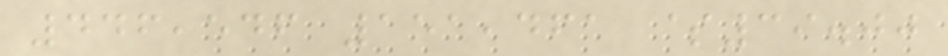446,546 151,461 $39.00
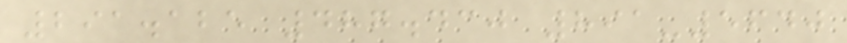291.125 487.430 891-5640
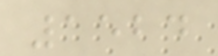1524
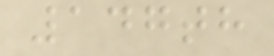147th
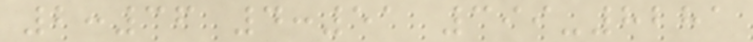2:36 4:51 399-8281
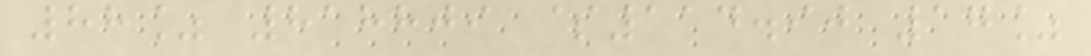88% 818809 $114.90 17%
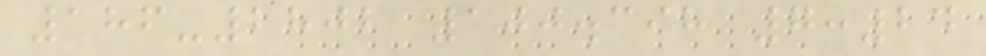186-2802 100.398 7:24
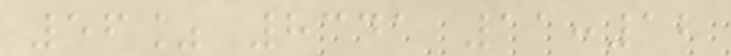56% 8341 11:12
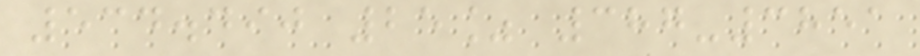534.490 25% 387-3851
